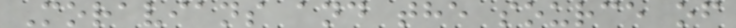Moravians and the source of
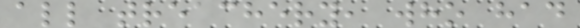all treachery, who had
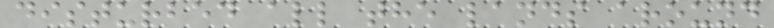disturbed all the lands around
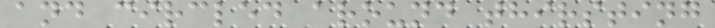and circled around thirsting
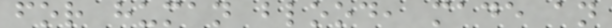for human blood, made an
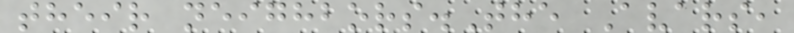their neighbors.The Avars,
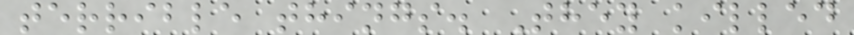terrible things. They killed
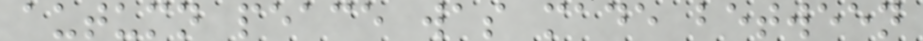autumn peace was made between
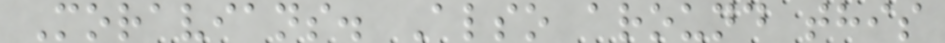Moravians. Also around this
